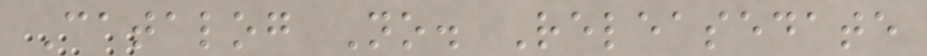Catalog No. Releasedate
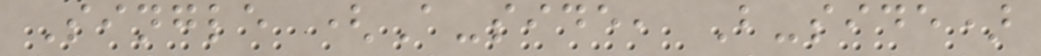Single (A-side, B-side)
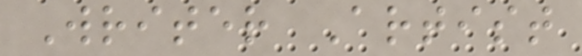Writer Artist
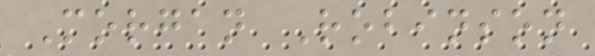Morgan Robinson
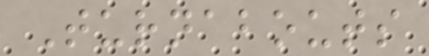Turnabouts
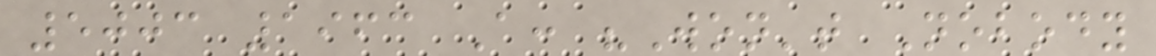5003 1963 A: "Won't Nobody
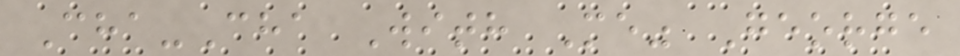Cha-Cha With Me" George
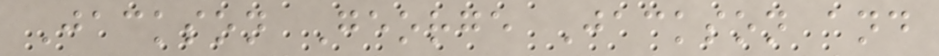Jackson George Jackson and
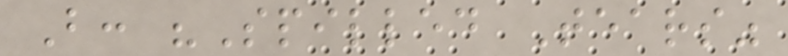B: "Spilled Tears"
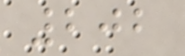202
